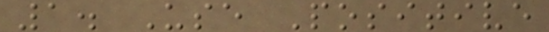1. Use Positive
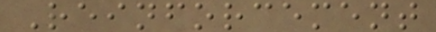Reinforcement
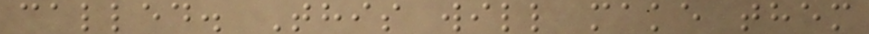called. This will make them
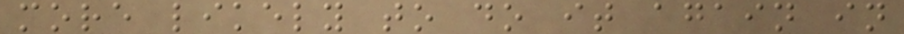more likely to do it again in
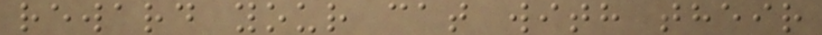reward your cat with their
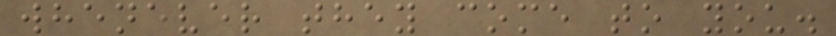whenever they come to you.
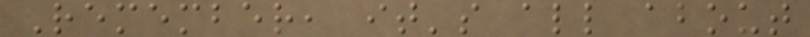Remember, it's all about
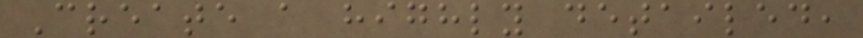Create a highly detailed,
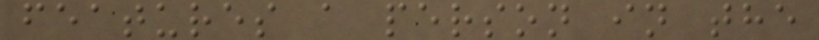features a person in the
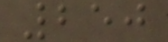250
